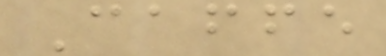Caffe
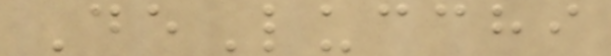DeLucchi
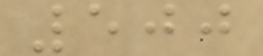500
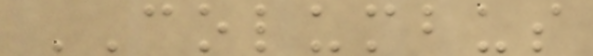COLUMBUS
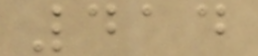414
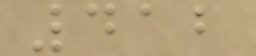412
